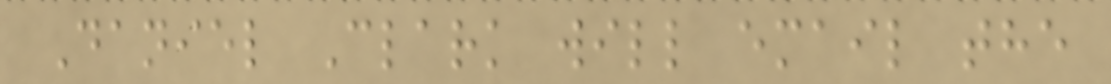Daniel Clark will email the
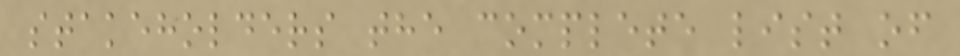stakeholders the complete list of
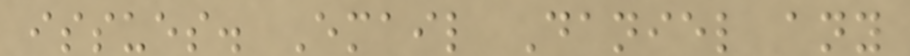issues. Email Daniel any
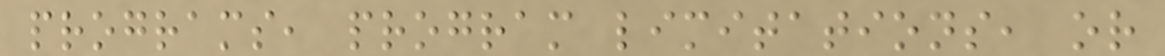programs, program limitations, or
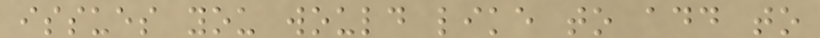issues you would like to add to
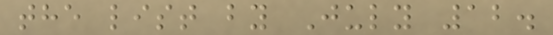the list by July 12.
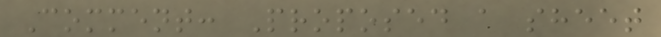Comment: Proposed a sheet
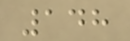148
